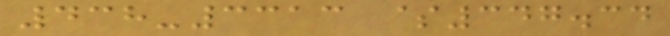438-3313 $347.34
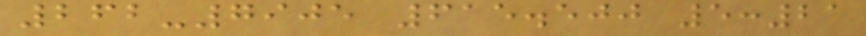262-7905 615.500 5:21
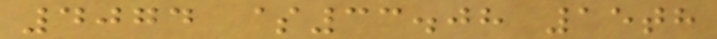4074 $33.08 15th
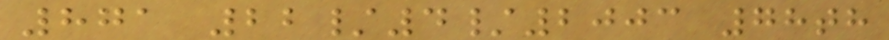871 22/4/2003 78th
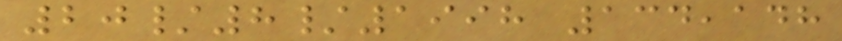20/8/1998 134,148
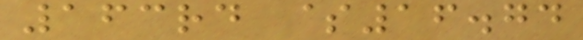163rd $16.74
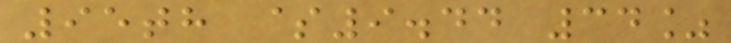95th $9.44 34%
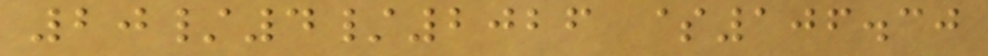20/4/2026 $106.30
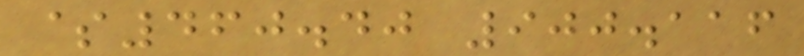$460.40 900.116
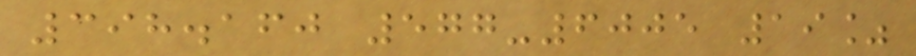398.160 577-6005 19%
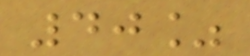40%
